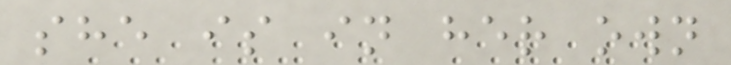she is in her own
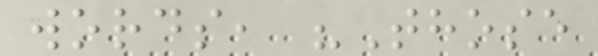words, "Those
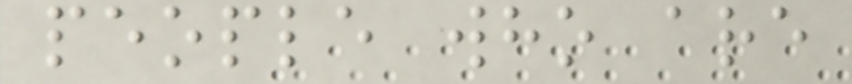people who are
